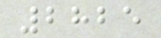2825
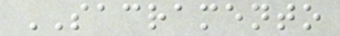SACRAMENTO
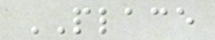PLACE
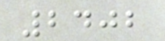2402
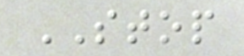STOP
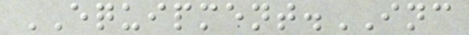EQUIPMENT.INC
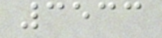3533
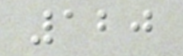120
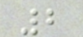2
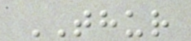THUR
